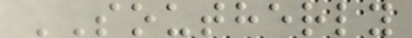SOUTHERLY
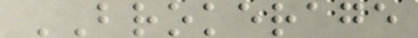BROKERAGE
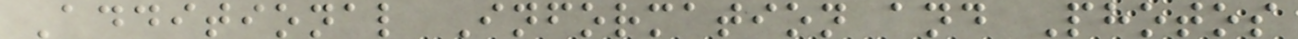Additional Information and Photos
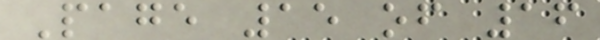Page 15 of 16
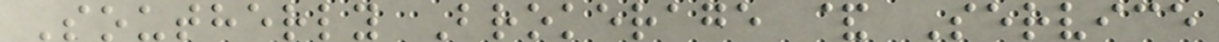Southerly Brokerage & Service
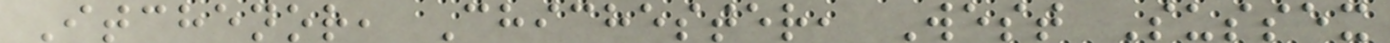Itchenor, Chichester, West Sussex
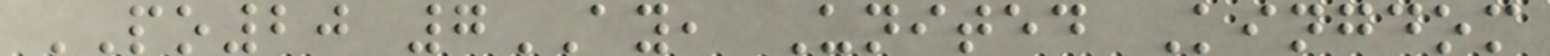PO20 7AY, United Kingdom
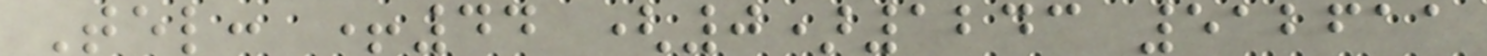Tel: +44 (0)1243 512611
